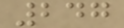247
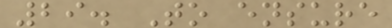29. To ensure
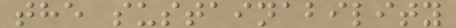the sustainability
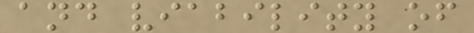and viability of
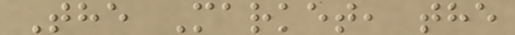The Market, the
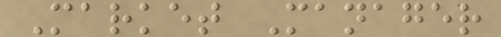Market Manager
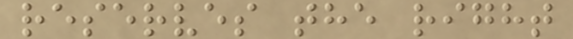reserves the right
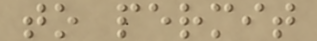to permit
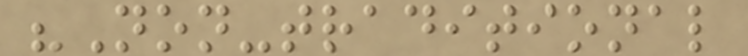"Non-traditional
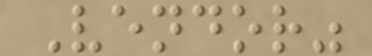Vendor"
